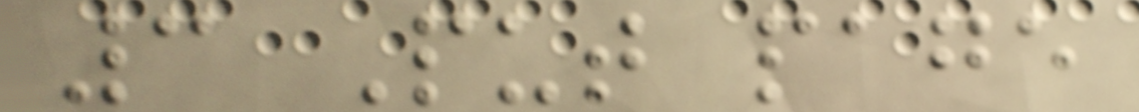3 Put page
